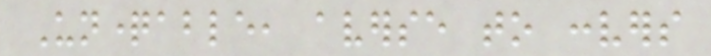Unquestionable, averse to convers
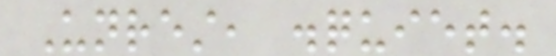Unrest, disquiet.
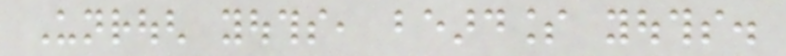Unrough youths, beardless youths.
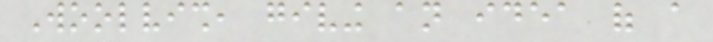Woolvish, giving an idea of a
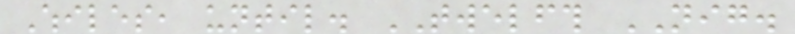Whiles, until. TWELFTH NIG.
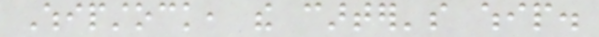Whipstock, the carter's whip.
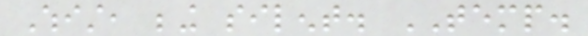Whist, being silent. TEMP.
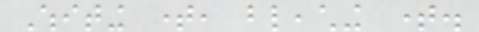Whiting time, bleaching time.
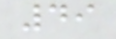49
